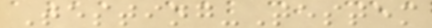Testing-Testem
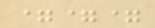===
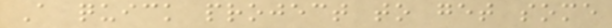A quick project to get some
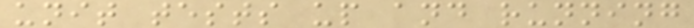unit tests up and running
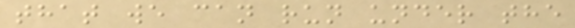that we can run under the
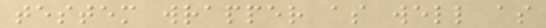testem wrapper as well as
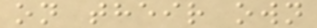on their own
